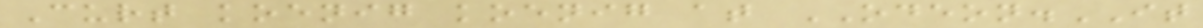Curt koenig koenig at ODEON.IT
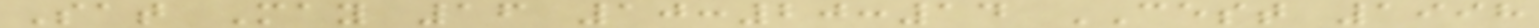Sat May 16 10:20:14 CEST 1998
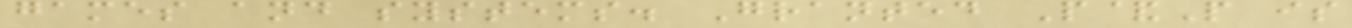games and systems. Granted P&P is
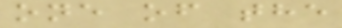one of the
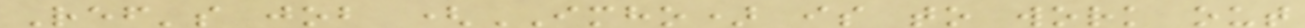Ref's job (IMHO) is to work out
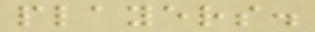players.
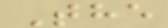The
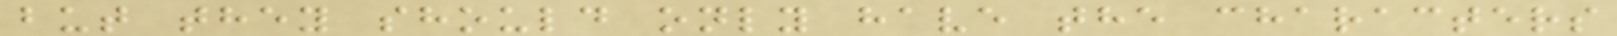but they should only have the characters
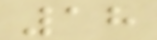18
